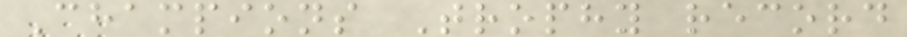Champions Trophy record
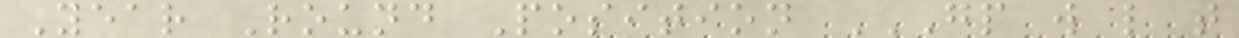Year Round Position GP W L T
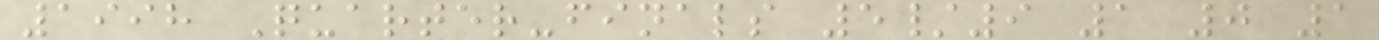1998 Quarter-finals 5/9 1 0 1
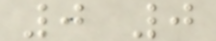0 0
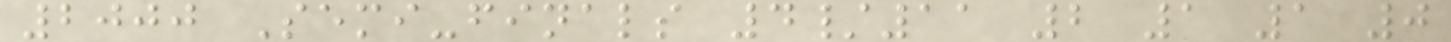2000 Semi-finals 4/11 2 1 1 0
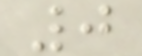0
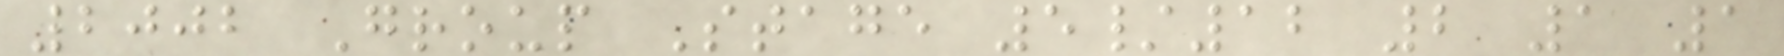2002 Group Stage 5/12 2 1 1
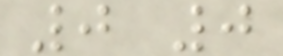0 0
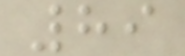89
